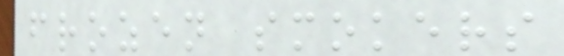frozen smokers
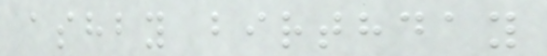ashby birthday
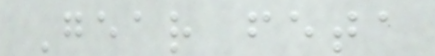Gear feta
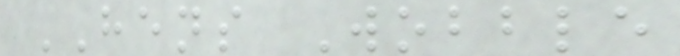HENS Wobble
